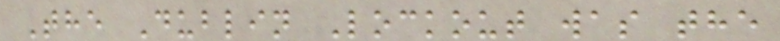The Dublin Lockout was the
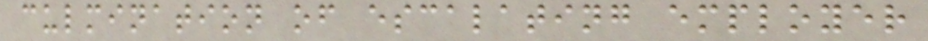culmination of escalating employer
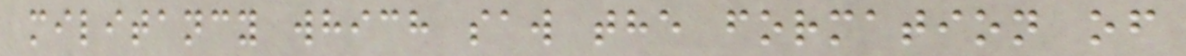militancy which saw the formation of
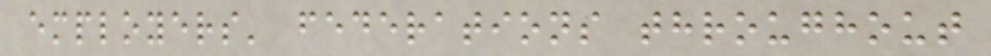employers' federations throughout
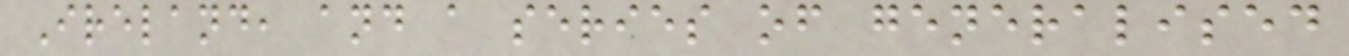Ireland, and a series of generalised
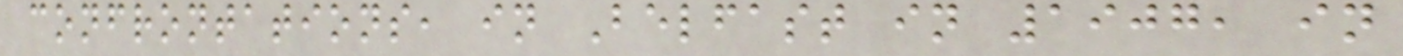confrontations, in Belfast in 1907, in
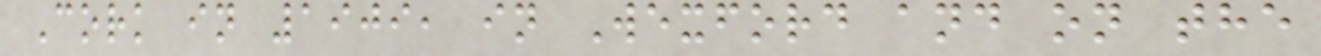Cork in 1909, in Wexford and on the
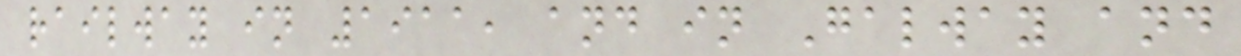railway in 1911, and in Galway and
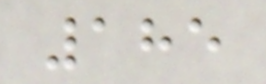185
